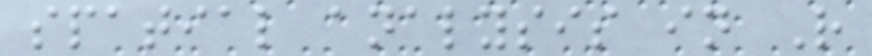spatial analysis in R
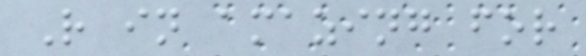R in amazing for
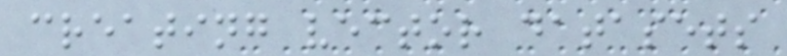creating vector datasets
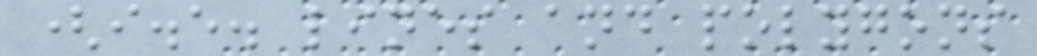(i.e. lines and polygons
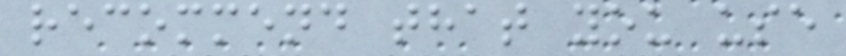recommend that you use
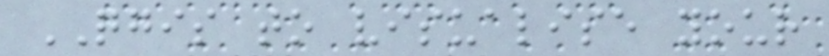QGIS to visualise your
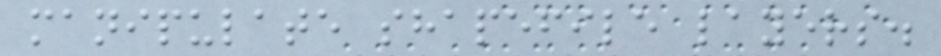manipulate shapefile layers.
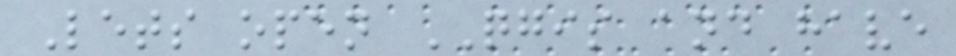Lets open QGIS and have
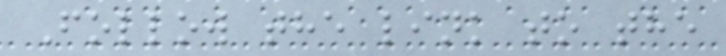Follow the link to the
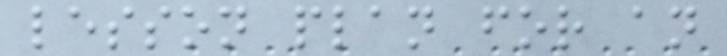lesson plan for an
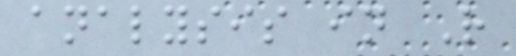analysis in R
